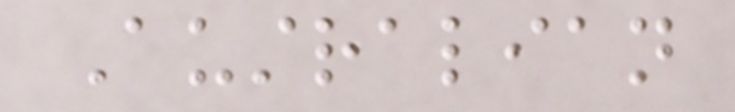Australian
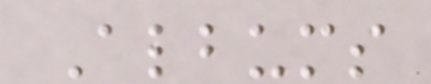Albums
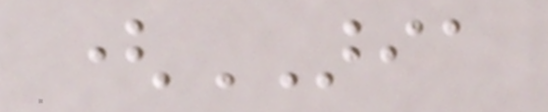(ARIA
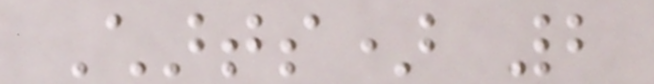Charts) 2
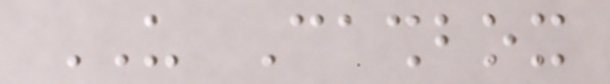US Cashbox
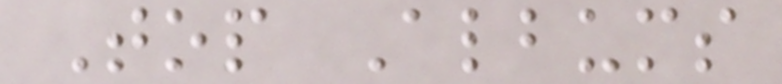Top Albums
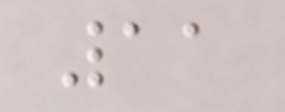11
